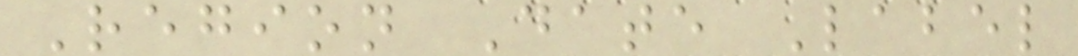Region Date Label
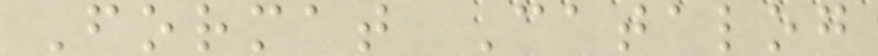Format Catalog
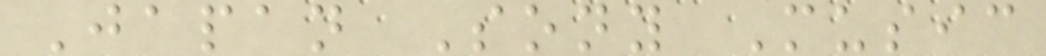Japan Sony Music
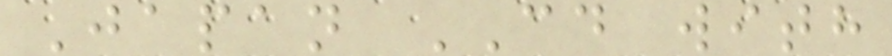Japan CD with
